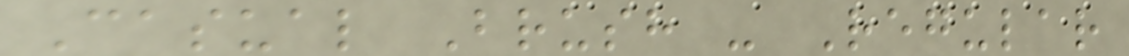Casual Brush - Regular
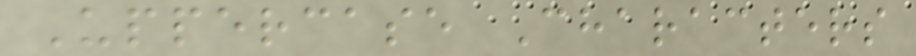Uppercase Characters
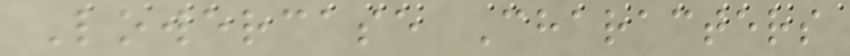Lowercase Characters
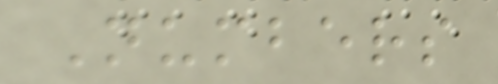Numbers
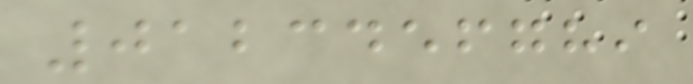0123456789
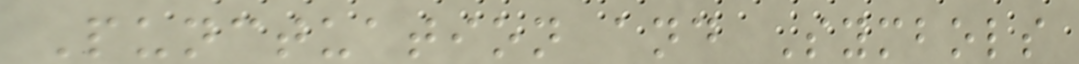Punctuation and Symbols
